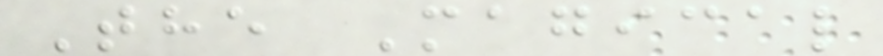The Magical
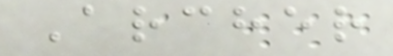Archer
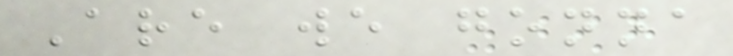Are we gonna
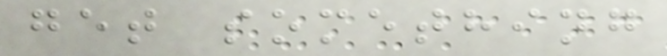get something
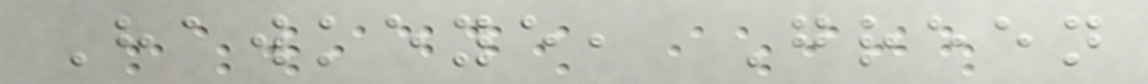Hawkeye, Green
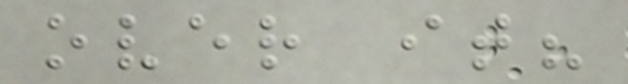over it?
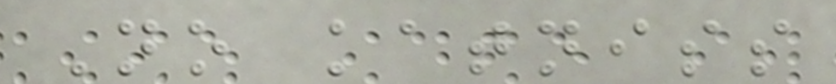No katniss
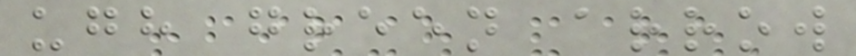ugh green arrow
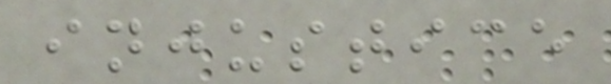injustice
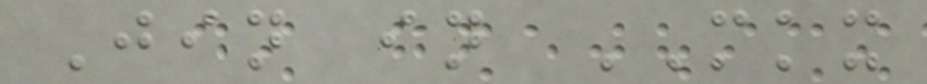Jin in MKX
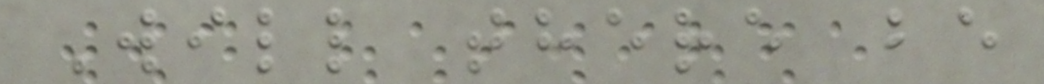Will there be
